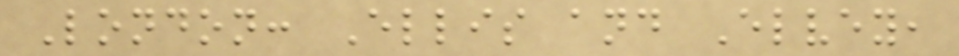London: Ellis and Elvey,
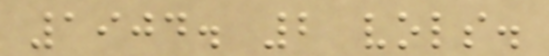1904. 2 vols.
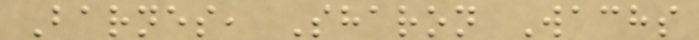Barnes, Sharon Wachs
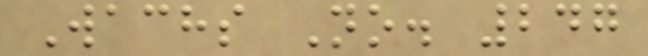Wachs No. 247
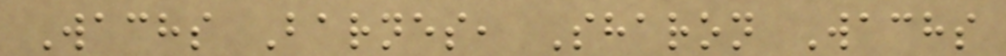Wachs Barnes, Sharon Wachs
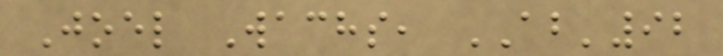Joel Wachs, AB'92
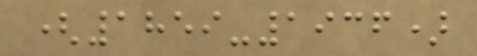(1859-1936)
